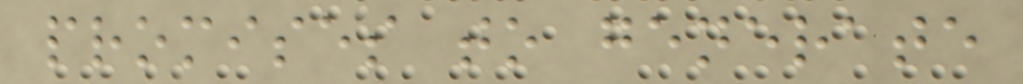promises to generate
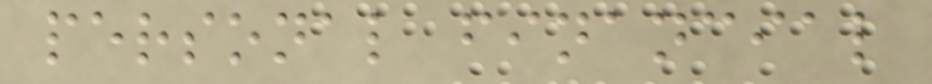personal financial
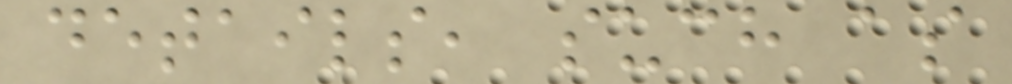details, such as
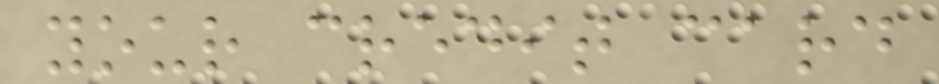your credit card
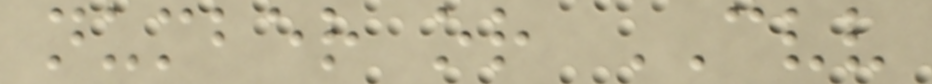number or CVV
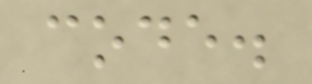code.
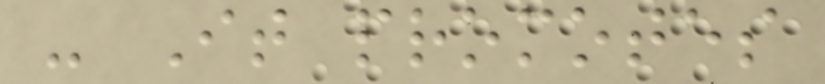- It promotes
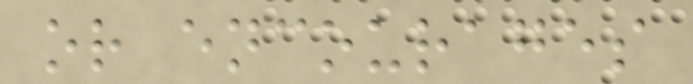or encourages
